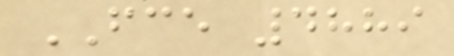FCE 4889
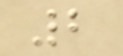2
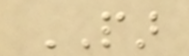PAR
